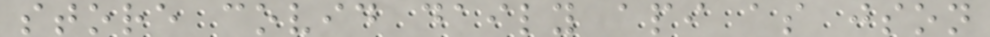store covid daily api as json
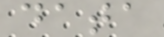data
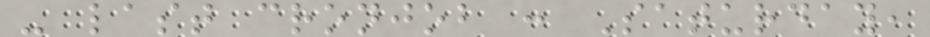- last cronjob : Saturday,
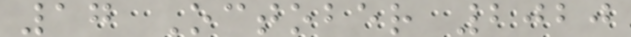17 October 2020
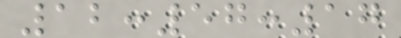12:57:17
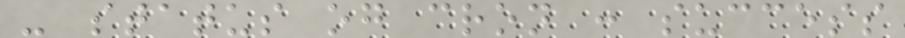- status og cron : success
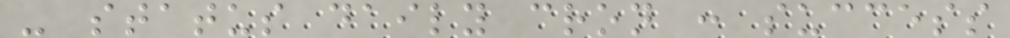- status daily cron : success
